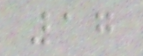17
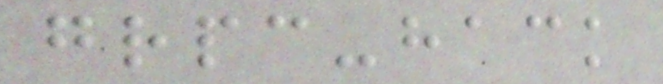grpc-hack
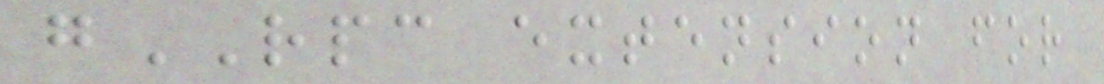gRPC extension for
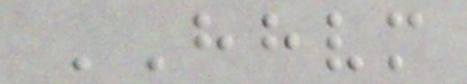HHVM
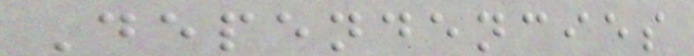Dependencies
